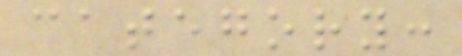category:
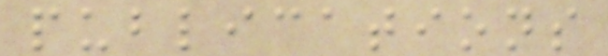publications
